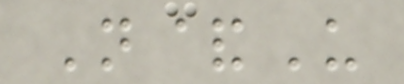N&U
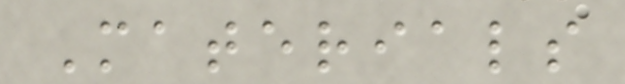Materials
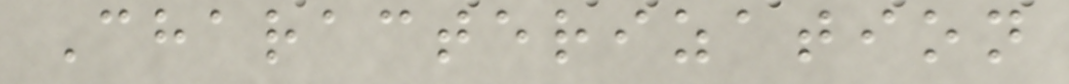Characterization
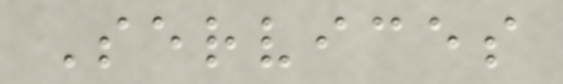Services
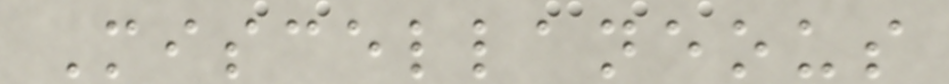Miscellaneous
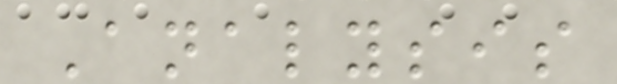Analysis
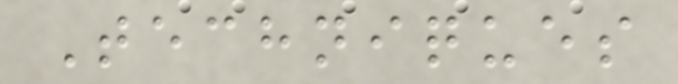Techniques
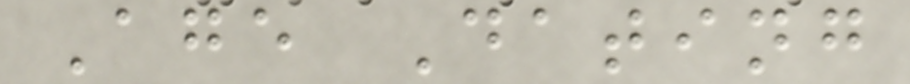Age Dating
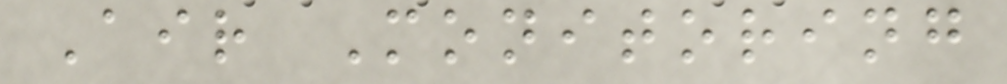Air Monitoring
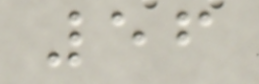56
